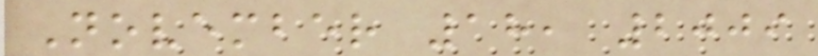November 18, 2009
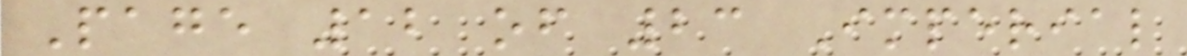Page 12 of 23 Imperial
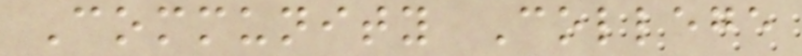Community College
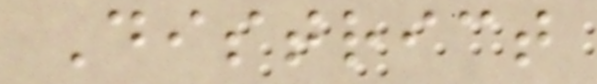District
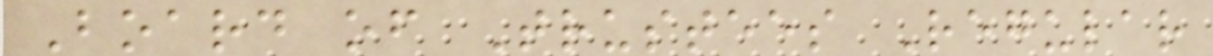Board of Trustees Regular
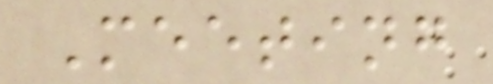Meeting
